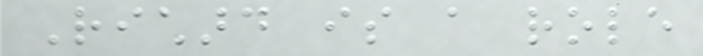Richard is a role
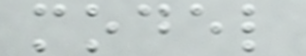model
